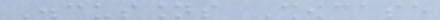Discussions Showcase
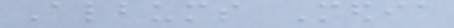Albums Media
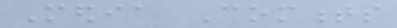Media Comments
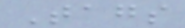Tags
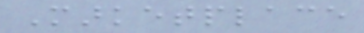Marketplace
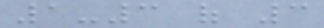1-3 of 3
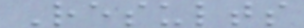Results
